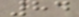84
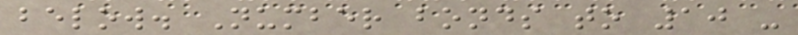below. Number bonds to 10 -
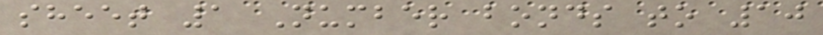sheet 1 Number bonds to 10
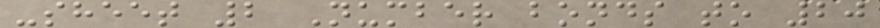-sheet 2 Number bonds to 20
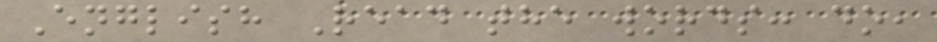English Read the words: do,
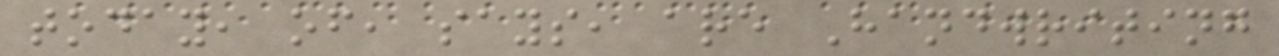today, of, says, are Handwriting
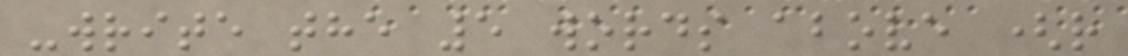-write the 5 words above (r
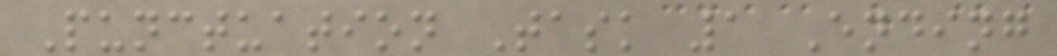Punctuation Task 1 Ending
